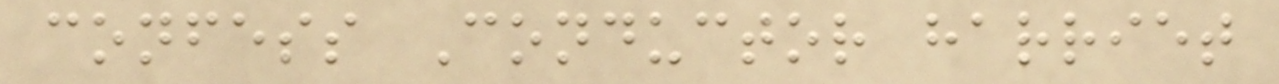confess Conductor harriet
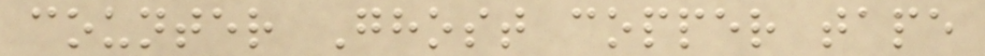counter Ghost copper tape
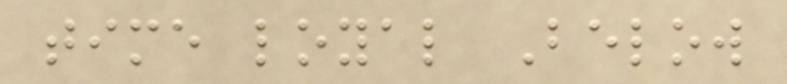time loyal Below
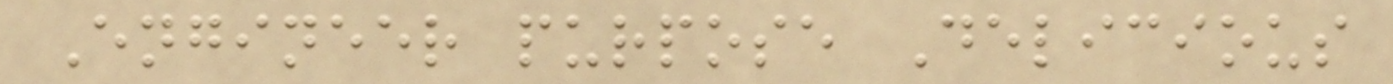Engineer purpose Delicious
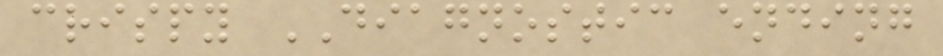crispy DIAGNOSTIC ending
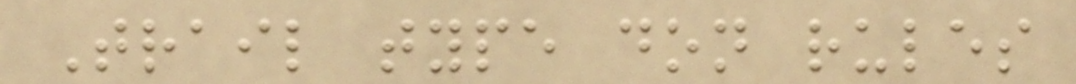Trail type don rules
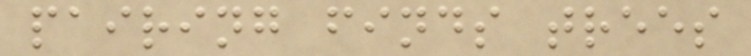pairing finds trees
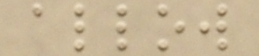allow
